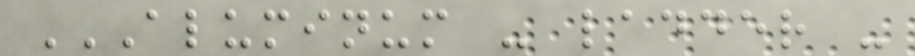ALUMINUM - LADDER -
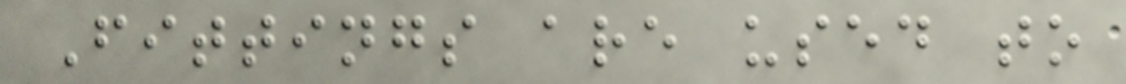Fittings are used to
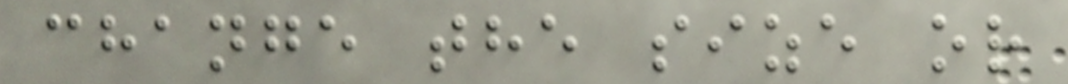change the size or
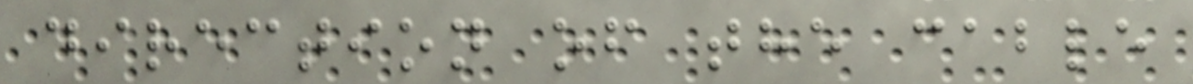direction of the cable
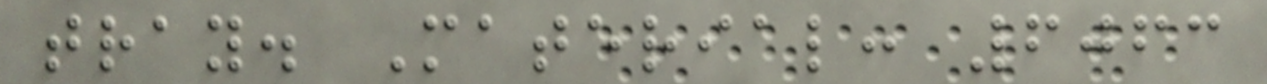tray. Material: 6063
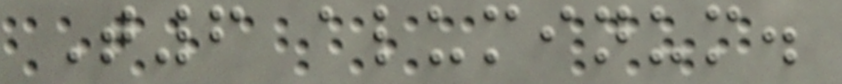T6 aluminum.
